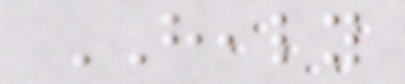HEALY
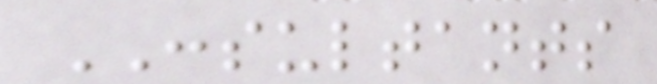CONSULTANTS
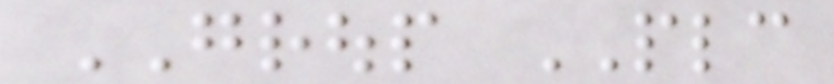GROUP PLC
